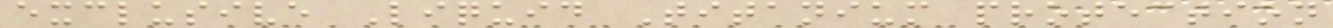exclusive Liquid Titanium protection
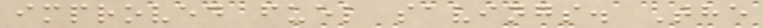improved fuel savings. The
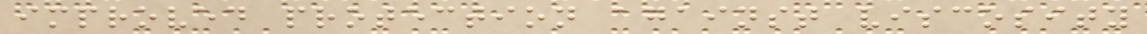improved protection against viscosity
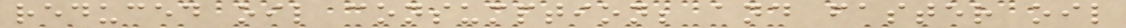reduced oil consumption; and faster oil
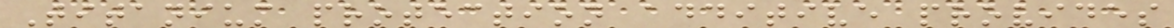Titanium protection additive provides
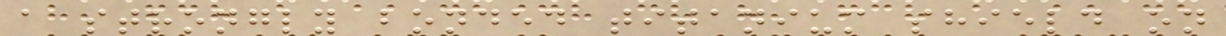a strongly bonded titanium shield on
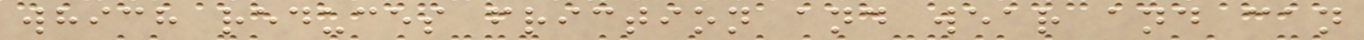which reduces friction and wear and can
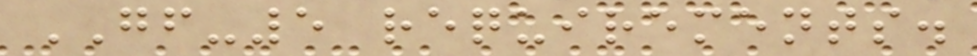GF-5 requirements.
